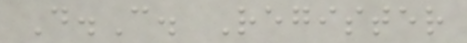D.C. Register
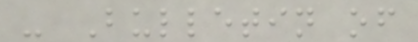- Bulletin of
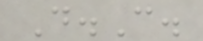D.C.
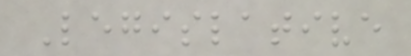Legislative
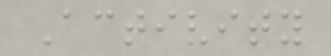Activity
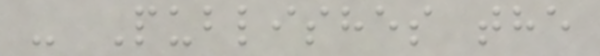- Publishes the
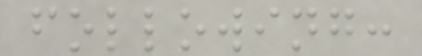following:
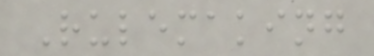Rulemaking
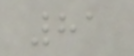81
